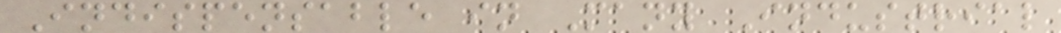Indispensable in Many Industrial
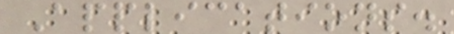Applications.
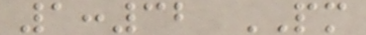1:32 PM
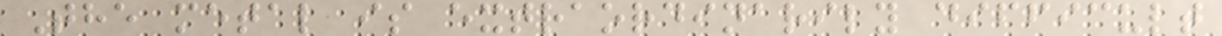The metal is extraordinarily difficult
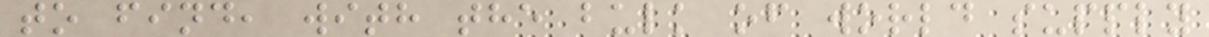to find, with the bulk of world supply
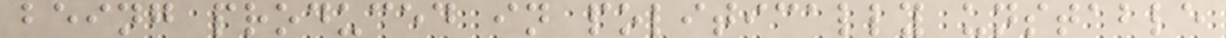being produced in politically unstable
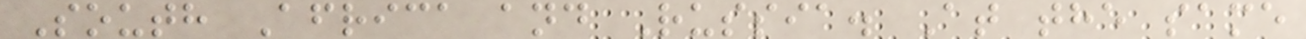South Africa and Russia. At the same
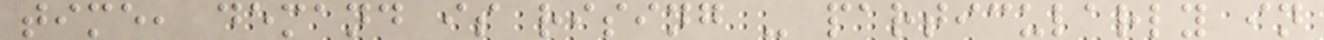time, demand is rising - particularly in
